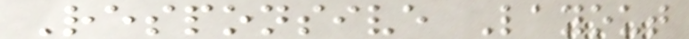Responsive Layout
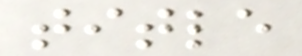title
